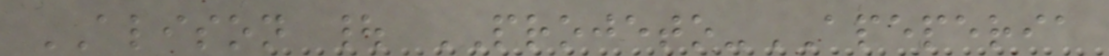ALISON | PROJETO-APEPERIA
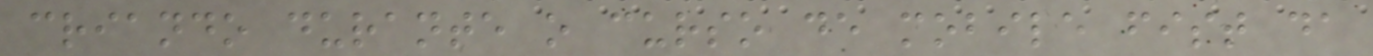criando durante o curso de mobile fist da
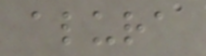alura
